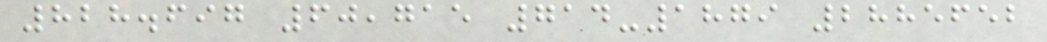828.697 60,715 714-1879 2885652
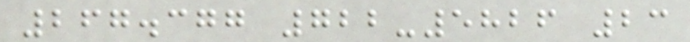267.377 722-5826 23
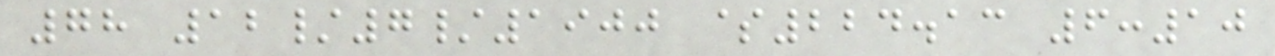78 12/7/1900 $224.13 6:10
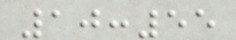10:55
